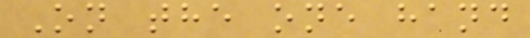On the one hand
